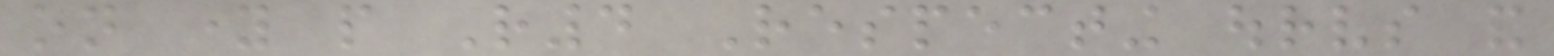on young people R4 Respecting ourselves and
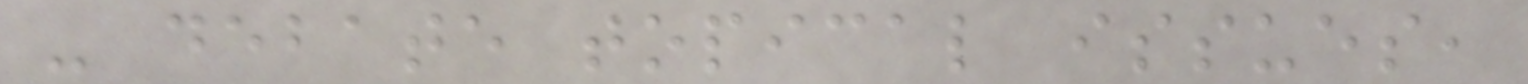- debate topical issues,
